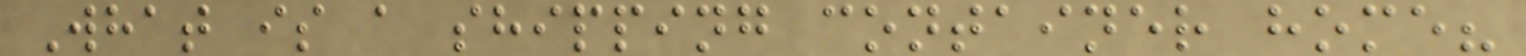What is a shipping container home?
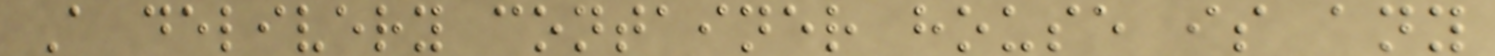A delivery container house is any
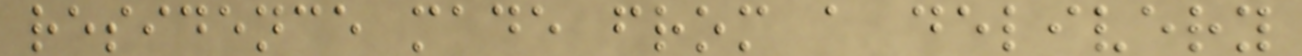residence made from a delivery
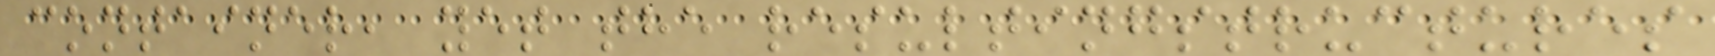container, yet the resultingstructures
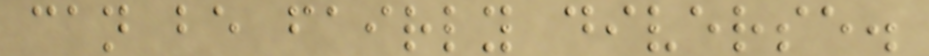can be fairly diverse.
